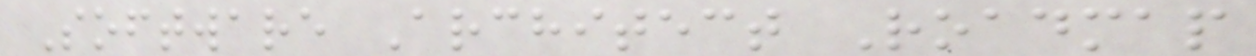Software Architect Roadmap
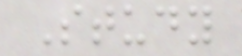Study
